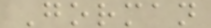Gorman
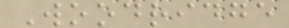Woodridge
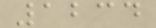1234
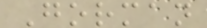Gorman
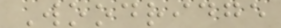Woodridge
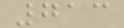713
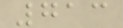713
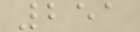251
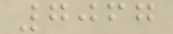7067
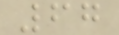67
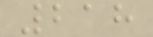218
